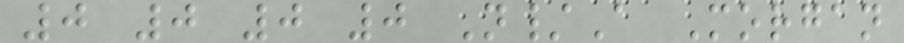0 0 0 0 N/A Morgan
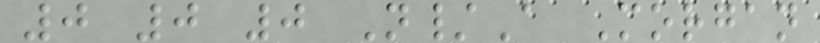0 0 0 N/A Morgan
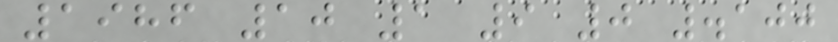1986 10 1 9 0 .100
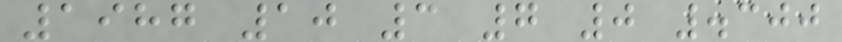1987 10 3 7 0 .300
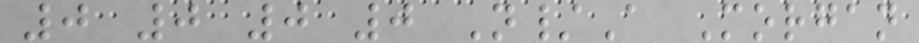0 0 0 0 N/A Morgan
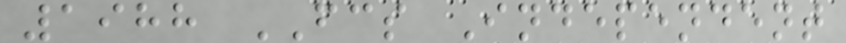1988 FCS Independent
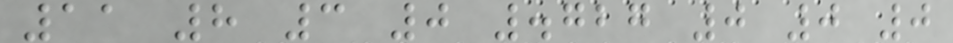11 8 3 0 .727 0 0 0
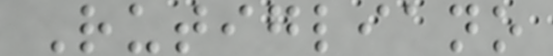Rutigliano
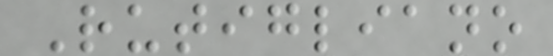Rutigliano
